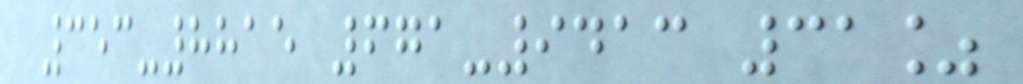353-8815 671-9413 31%
